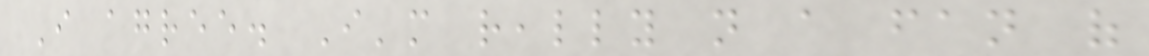I agree. I'm really not a fan of
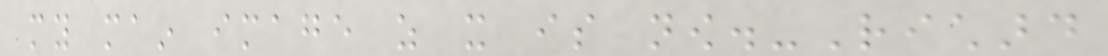my main image as it is now.-Richard
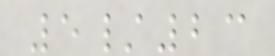5/23
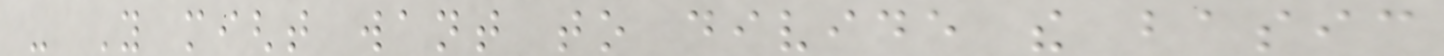- You might want to divide the basic
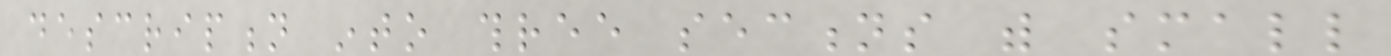description into three sections with small
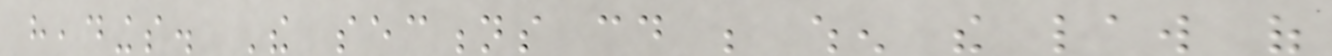headings. The sections could be when the law of
